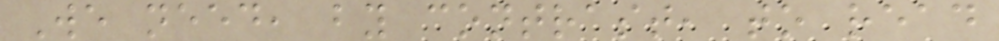We need, by contrast, to read
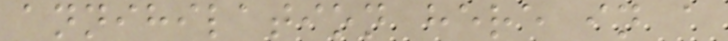annihilation here in a
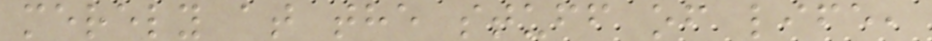merely at the stuff of life,
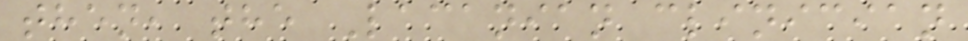then, the Lacanian clinician
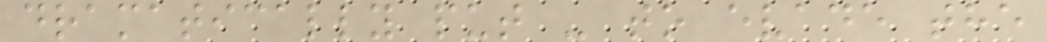dramatically put - to evade the
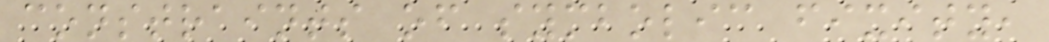constraints of symbolic fixity,
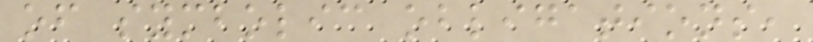of symbolic obligations,
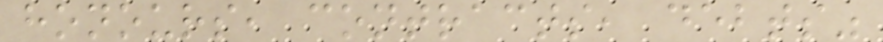honours, contracts, debts"
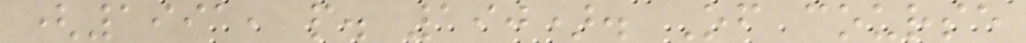(1991, p. 190). Of course
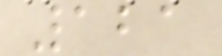121
